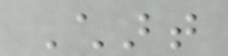Chart
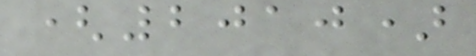(2010)
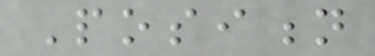Position
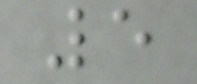5
